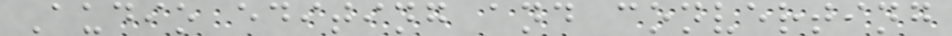Audio editing and converting
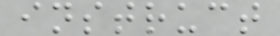instruct
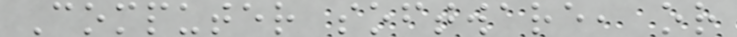Computer software, or
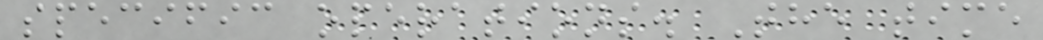specific operations. The time
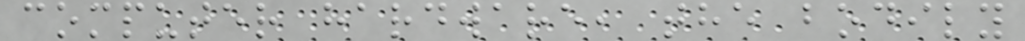computer hardware, the bodily
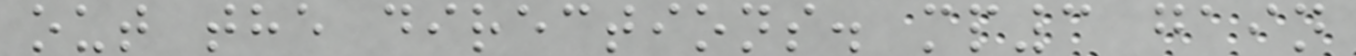out the directions. mp3 gain
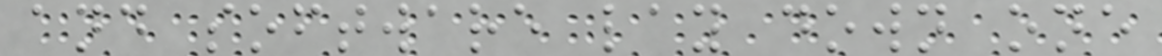and software lay down one
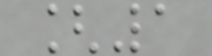[1
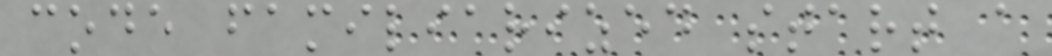code familiarized start a
